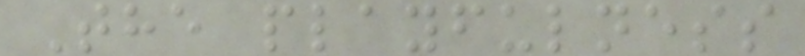The playfulness
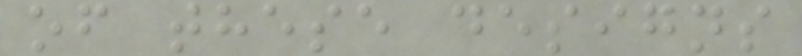of these designs
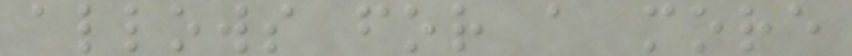allows for a more
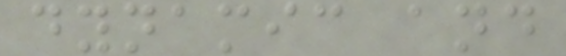dynamic and
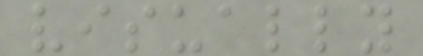visually
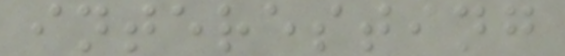interesting
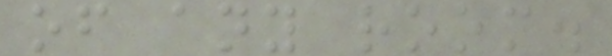of any room.
